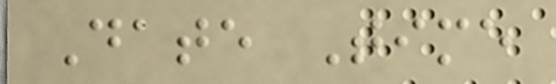Date Time
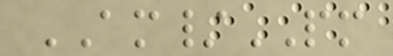AM/PM
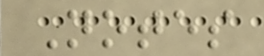Notes
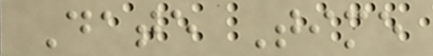Date Time
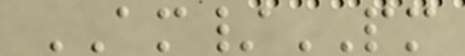AM/PM
